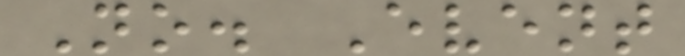No. Event
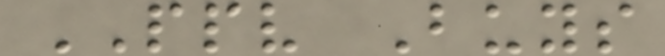PPV Buys
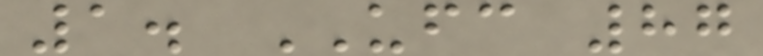1. UFC 87
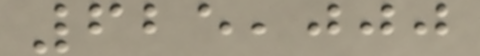625,000
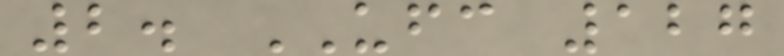2. UFC 127
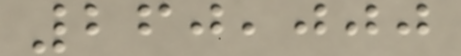260,000
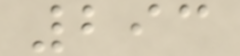293
